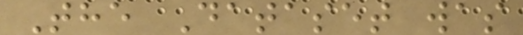The Dataset was
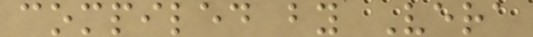compiled by Vera
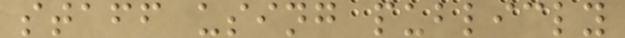staff using publicly
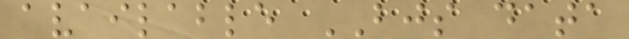available BJS data
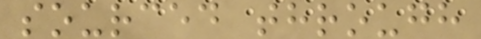sourced through
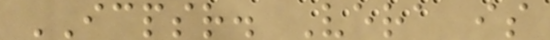ICPSR. Vera is
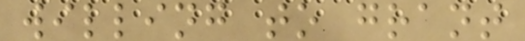willing to grant
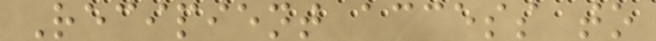Recipient access to
